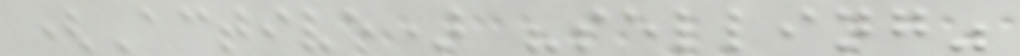(Active) "selling"
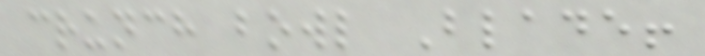crunch bowl Blade!
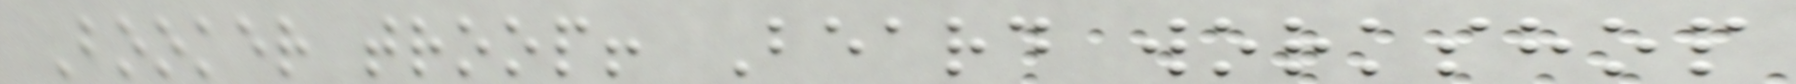Booker troop! Beard workshop
